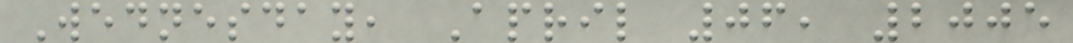Wednesday, April 06, 2005
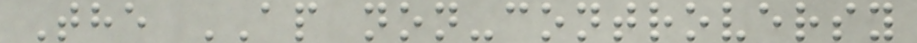The AP non-controversy
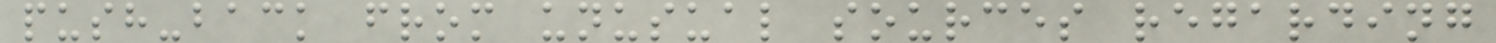push-back from unusual sources regarding
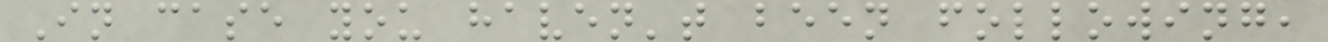In case you haven't been following,
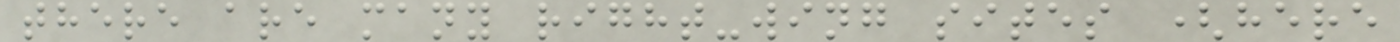there are many right-wing sites (here
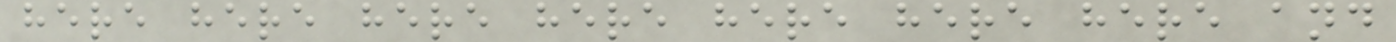here here here here here here here and
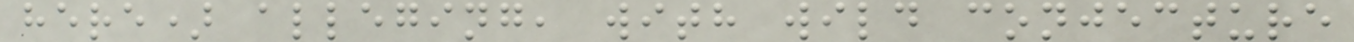here) alleging, with wild conjecture
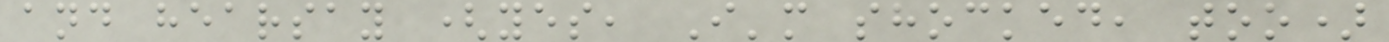and hearsay (yes, I'm shocked, too)
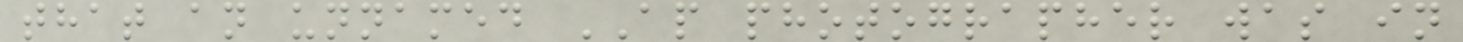that an unnamed AP photographer was in
